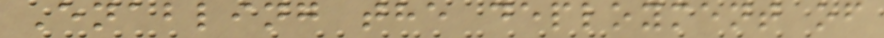Enabling the deployment of
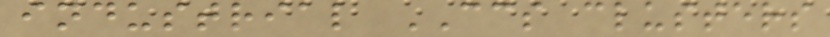industrial CCS clusters
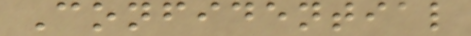Confidential
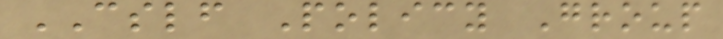CSLF Policy Group
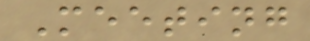Meeting
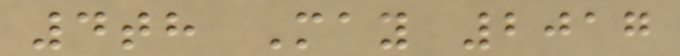4th May 2017
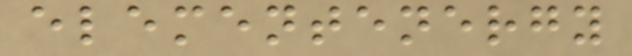elementenergy
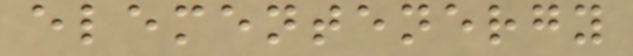elementenergy
